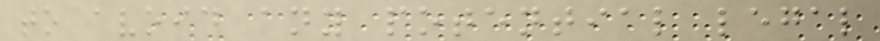to avoid any potential legal
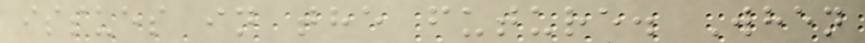issues in the future. When
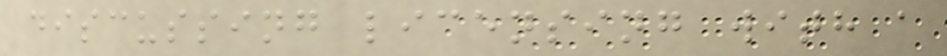discussing licensing with a
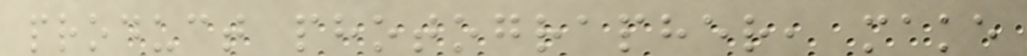product photographer, make
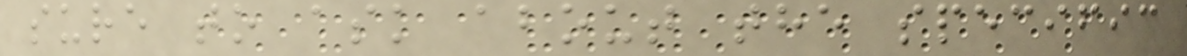sure to ask about the specific
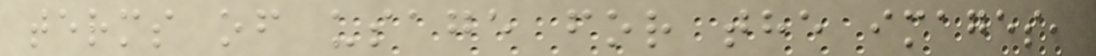terms of usage for the images,
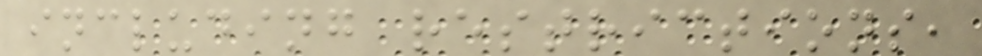including restrictions,
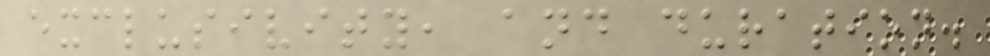exclusivity, and duration.
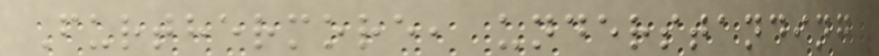Furthermore, understanding
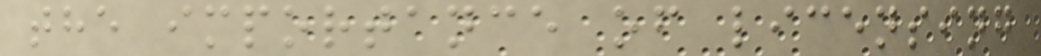the importance of licensing
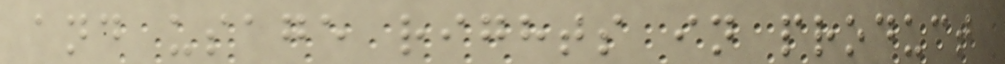and usage rights in product
